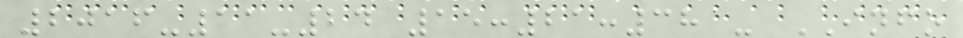2016-11-24 15:21:38 - INFO
